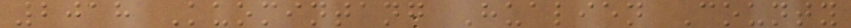2018 Kuomintang Hualien County
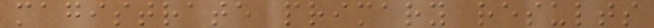magistrate primary results
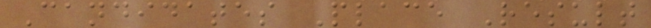Candidates Place Result
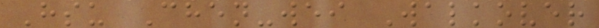Hsu Chen-wei Walkover
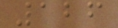126
